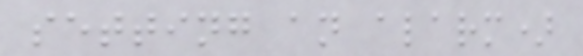setting an alarm)
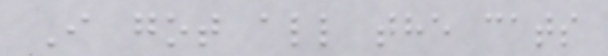I got all the cats
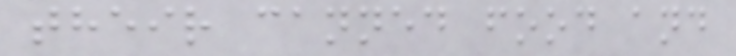their canned food and
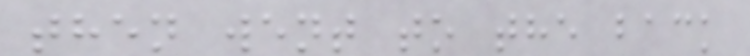then went to the back
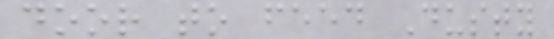door to feed Dusty
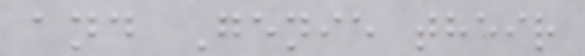and Genie their
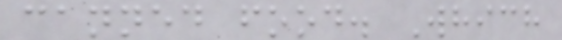canned food. Which
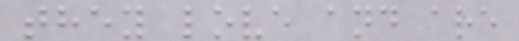they love and are
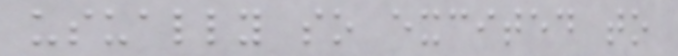usually so excited to
